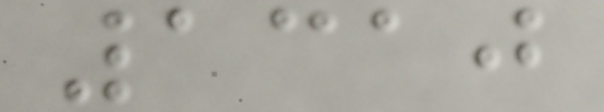1310
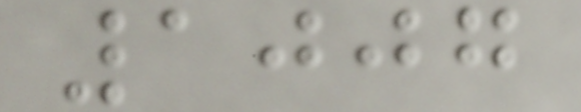1007
